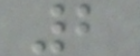2
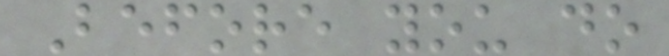Before you do
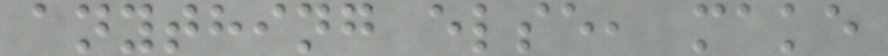anything else, make
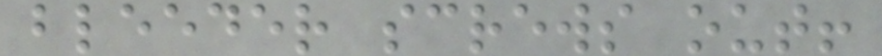bleeder screws out!
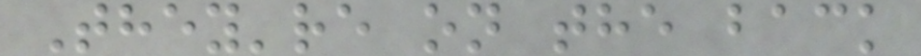They're on the back
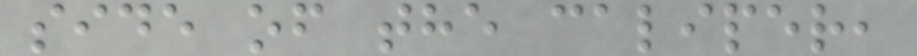side of the caliper,
